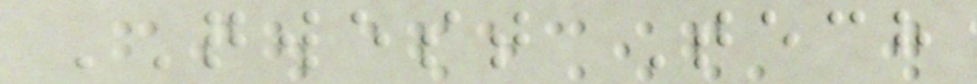QWEST Tech
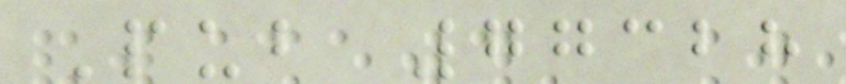Pub 77328
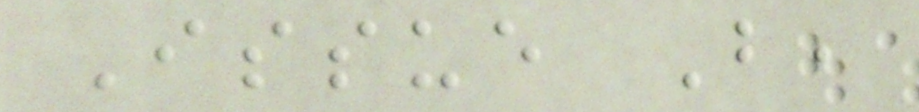Issue B,
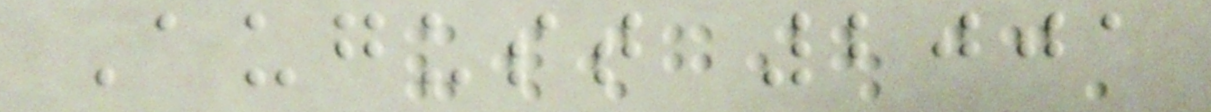August 2001
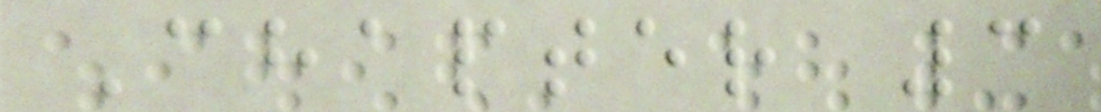Chapter 3
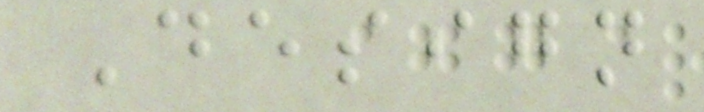Design
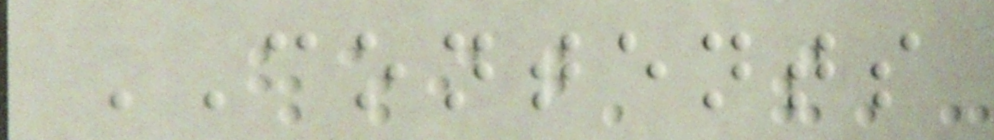CONTENTS
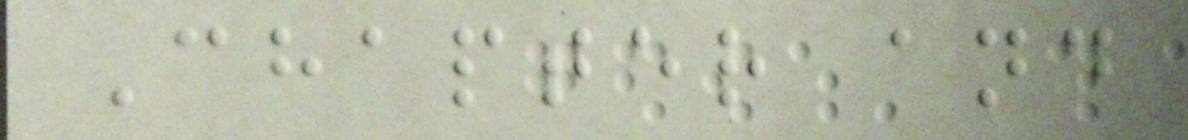Chapter and
